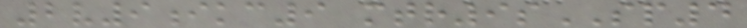2v9ikc9 mtr9sSP4
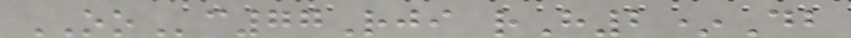OOc77Rji rH2*Db
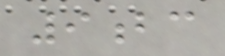9bc
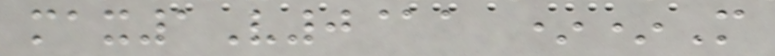max1V0@a **M
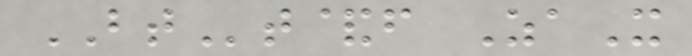BTt&f ZaX
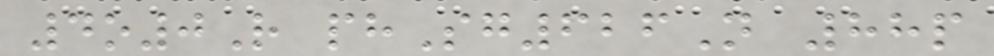4o0R phSg626N 88p
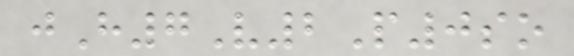jH7V2P0so
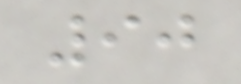90
